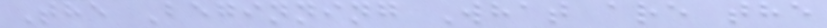The Beginning What are the
